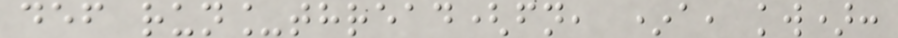def run_thread(fn, *a, kw):
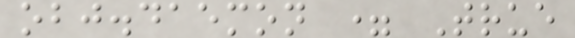obj.daemon = True
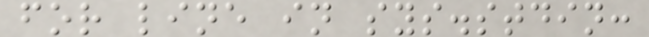for line in sys.stdin:
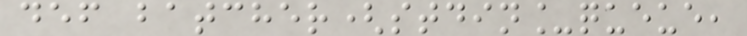def batcher(stdin_queue,
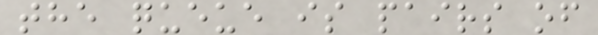the queue is pairs of
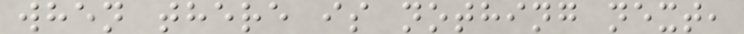when there is nothing next,
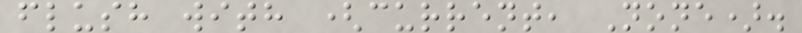flush with (current, None).
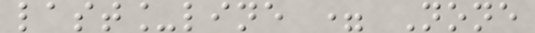last_line = None
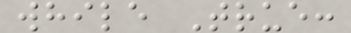while True:
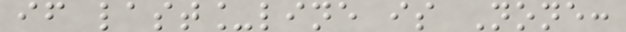if last_line is None:
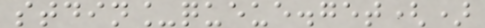stdin_queue.get()
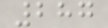287
